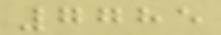7785
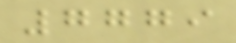7779
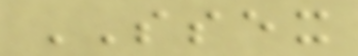SSEX
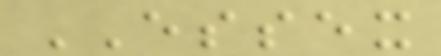ESSEX
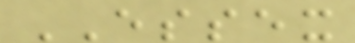ESSEX
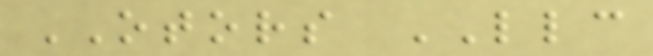OTORS LLC
